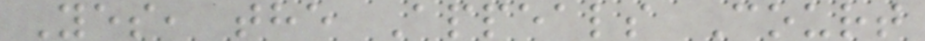Yes, the Appeals Court
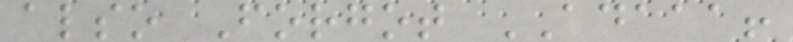also Forgot ADAAA!
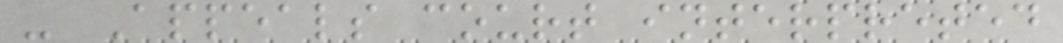- Appeals court interpreted
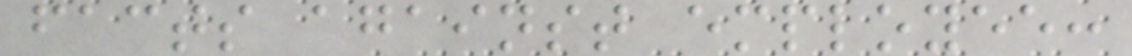facts against employee:
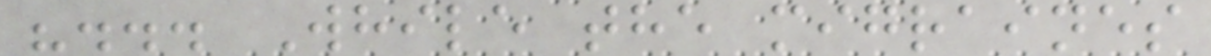"... While the migraines
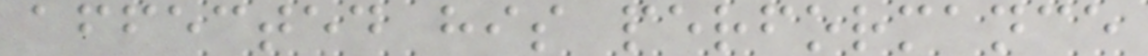affected his performance
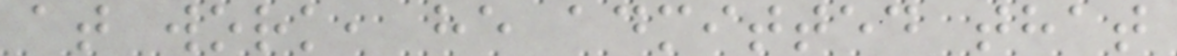at work, he admitted that
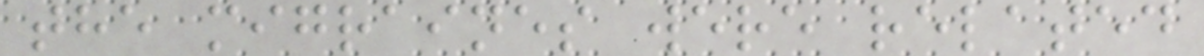the migraines were related
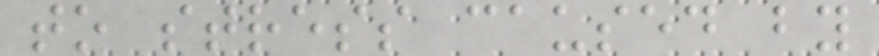to stress caused by
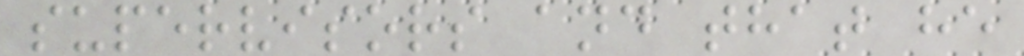supervisors and that he
